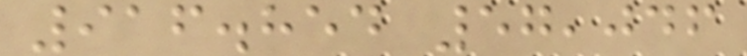916.854 57,046
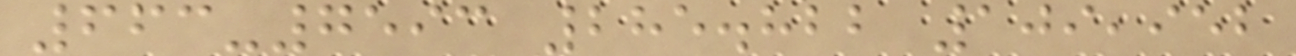663-7593 285.822 109,952
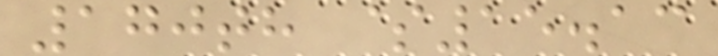170th $15.13
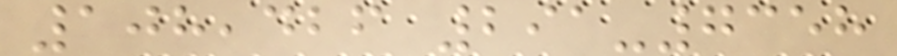108,426 291-7358
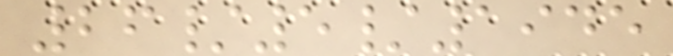26/5/1945
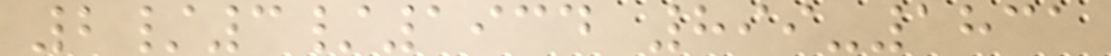2/3/1934 899-1831
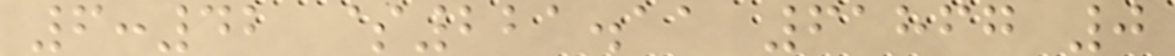6:42 $221.11 61867 0
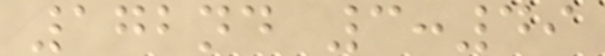172nd 3:49
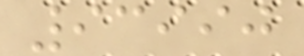93990
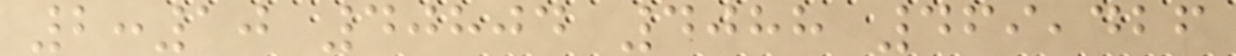2:10 40804 4088 469,426
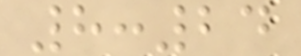8:24
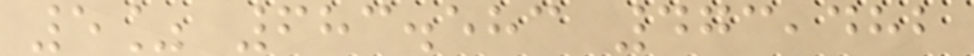5% 683.583 473,482
